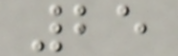25
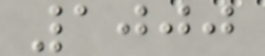1000
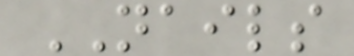NAILS
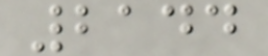2144
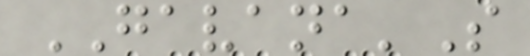GAVANA'S
